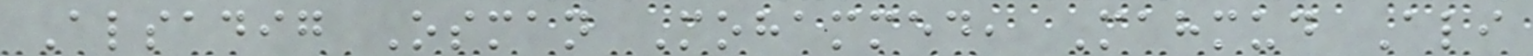Alsadig Osman Mohammed, Mahmud Ali
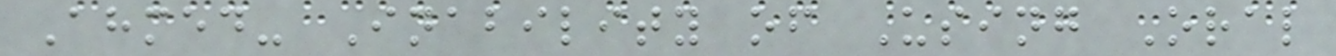Ahmed- Inability of Using Oral
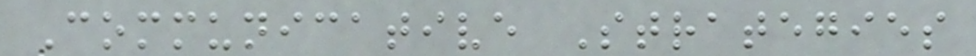Communicative Strategies
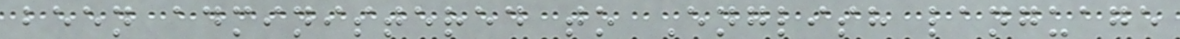been administered to English language
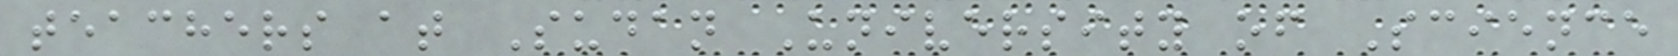teachers at Sudan University of Science
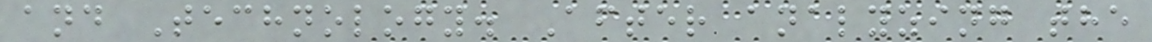and Technology. After analyzing the
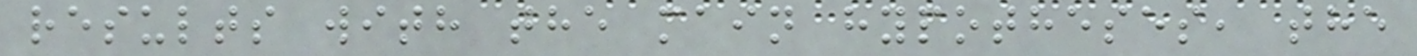results with the main hypotheses, the
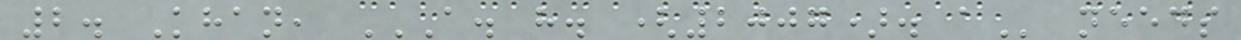2. Khan, A. H. (2007). A needs
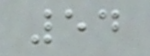54
